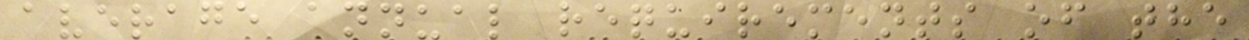average annual requirements of the
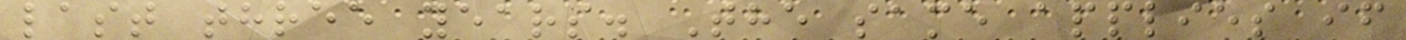last three years. The same applies if
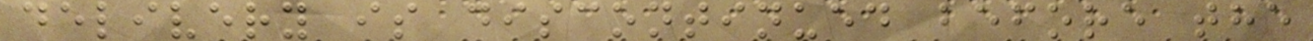delivery is discontinued before the
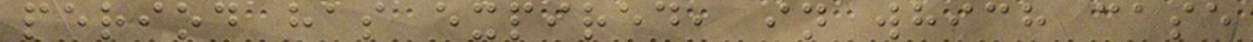period has expired, in which case
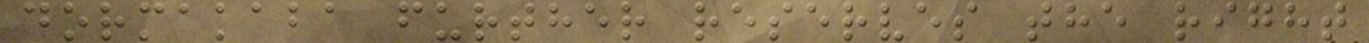dormakaba further reserves the right
